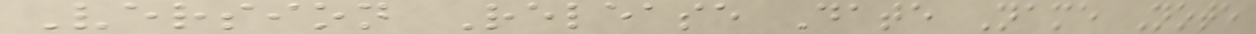Version Release Date Name Note
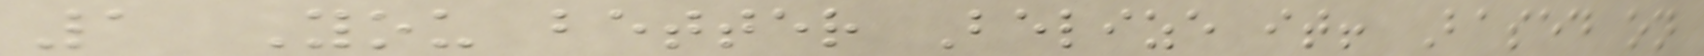1 You better Belize it! Based on
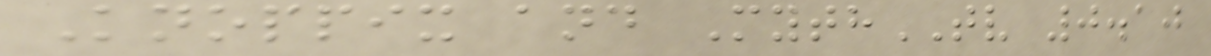Knoppix and MythTV 0.10
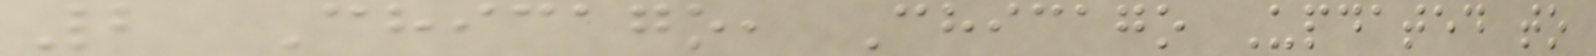2 Chicago, Chicago Updated to
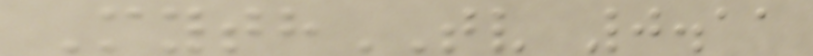MythTV 0.11
